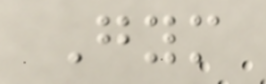Gym
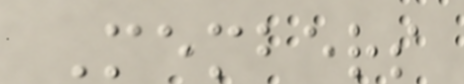Members
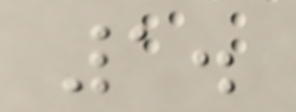1.
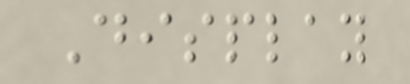Display
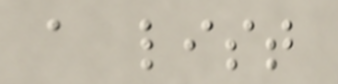a list
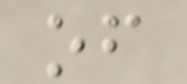of
